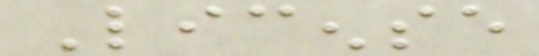License
